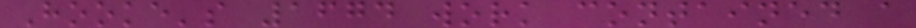Hooke's 1674 work contained a
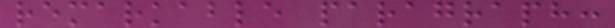remarkable paragraph:
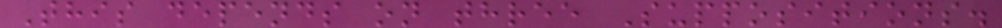This depends on three Suppositions.
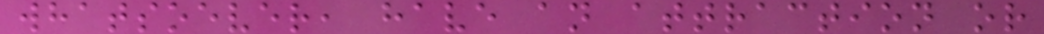whatsoever, have an attraction or
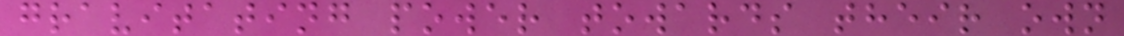gravitating power towards their own
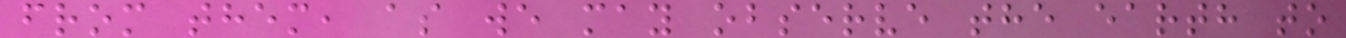from them, as we may observe the earth to
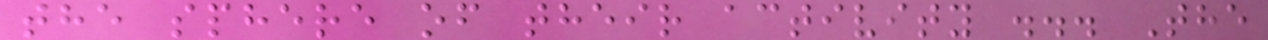the sphere of their activity ... The
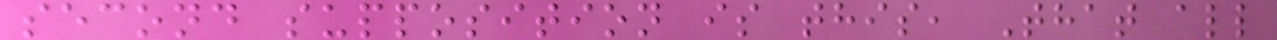second supposition is this, That all
